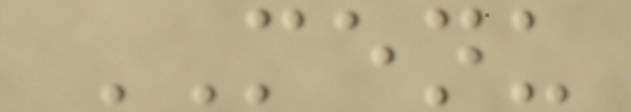MENU
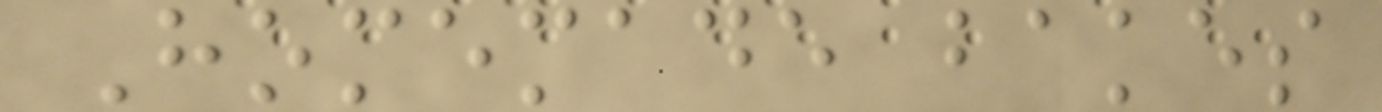Homemade bakes
